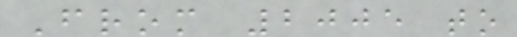From 2005 to
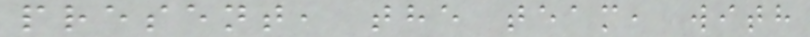present, the team, with
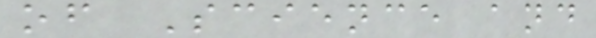of Science and
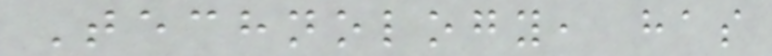Technology, has
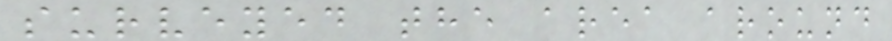surveyed the area around
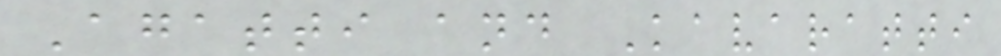Agatti and Kavaratti
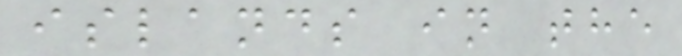islands in the
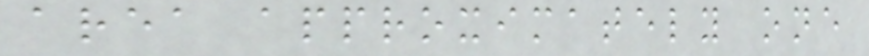area approximately one
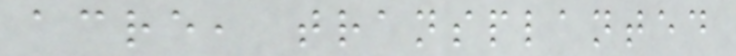acre, transplanted
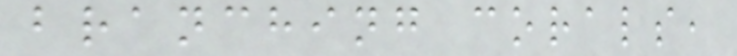branching corals,
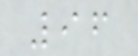96
